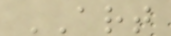ART
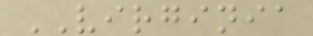VIRGINIA
